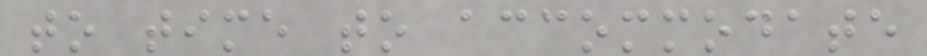to time to accommodate
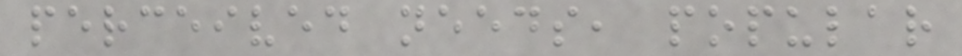perceived needs, popular
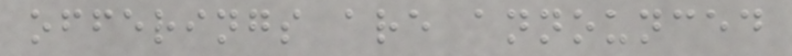offerings are announced
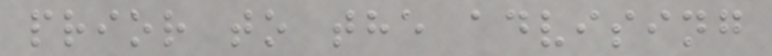prior to the advising
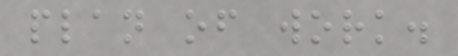plan of work.
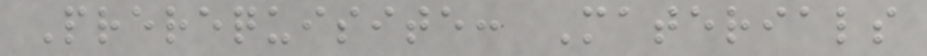Prerequisite: Materials
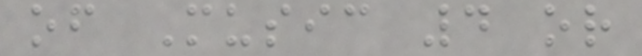of Music 4 or
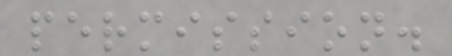permission.
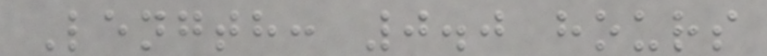Length: 0.0 hours
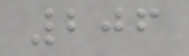206
